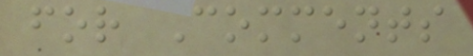for Comments
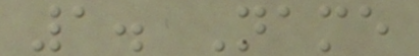1. Name
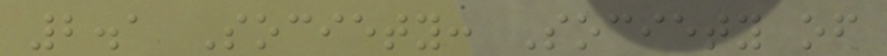2.1 Society: Society of
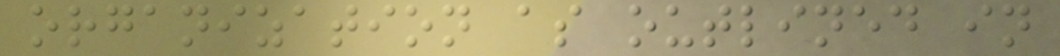organization as outlined in
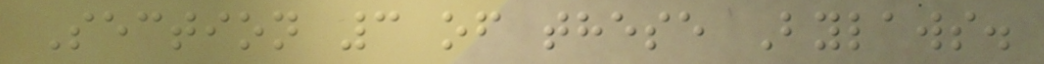Section 3 of these Bylaws.
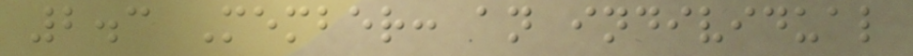2.3 Member: an individual
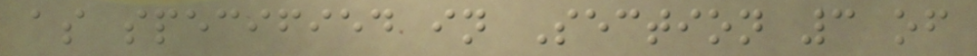as specified in Section 3 of
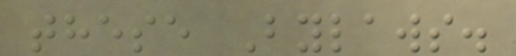these Bylaws.
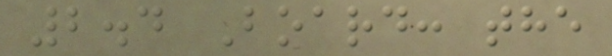2.4 Board: the
